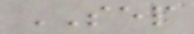SEP
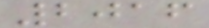2016
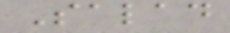Salad
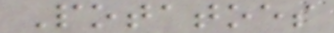Potatoes
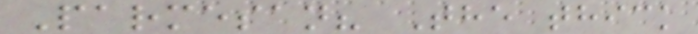Parmesan? The thick
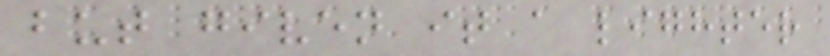but given it a lighter
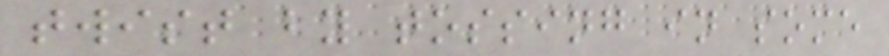twist by tossing in some
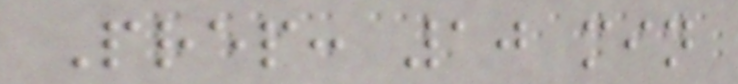Prep: 10 min
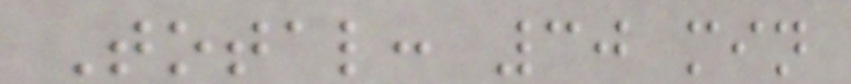Total: 30 min
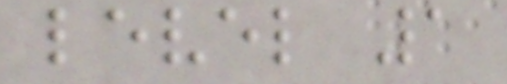level 1
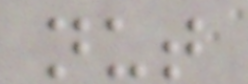nut
